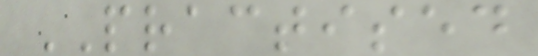PRACTISED
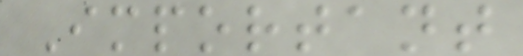Important
